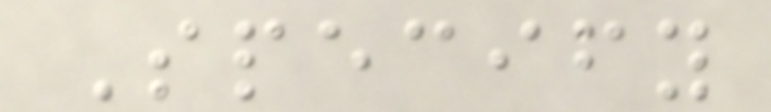Specify
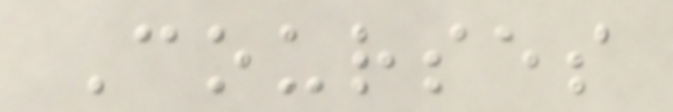Courses
